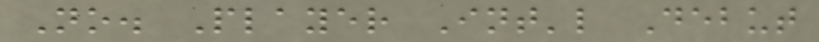No. Player Int'l Debut
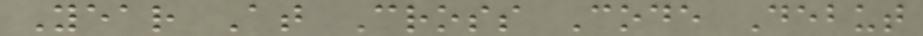Year At Cross Code Debut
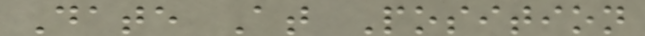Date At Position
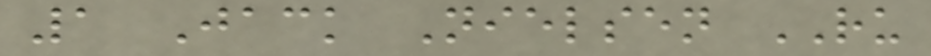1 Jack Nielsen RU
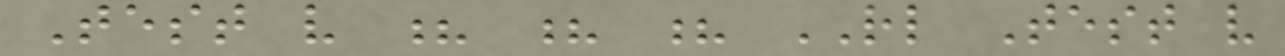Test v ? ? ? RL Test v
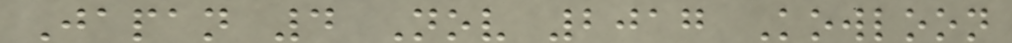Japan 4 Nov 2017 Kowloon
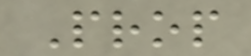Prop
